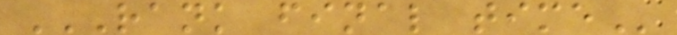RANK FINAL TIME
